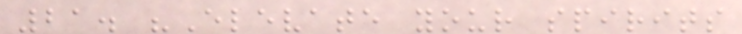21. "Elevate your spirits
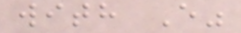with E"
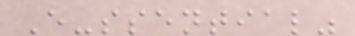E-ssential"
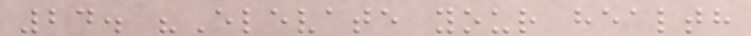24. "Elevate your health
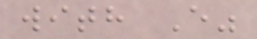with E"
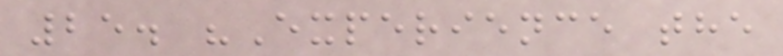25. "Experience the
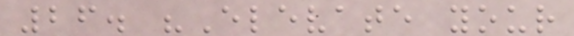26. "Elevate your
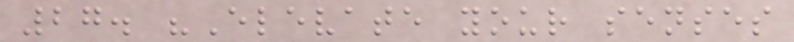27. "Elevate your senses
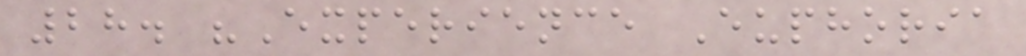28. "Experience Euphoria
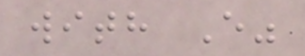with E"
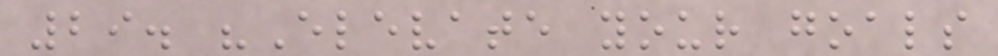29. "Elevate your goals
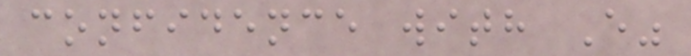confidence with E"
